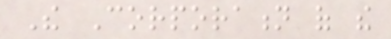The Corporation of the
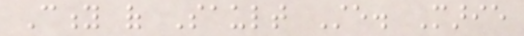City of Sault Ste. Marie
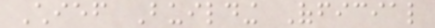Chief Building Official
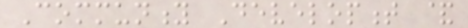Community Development &
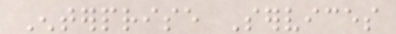Enterprise Services
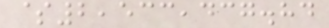$2,533,437.84
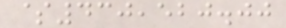$430,520.00
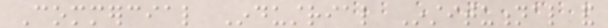Commercial Industrial Institutional and
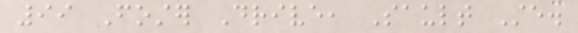99 Foster Drive, Sault Ste.
